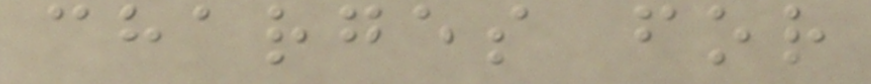charges for
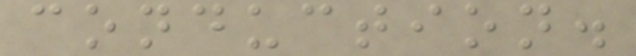conduction.
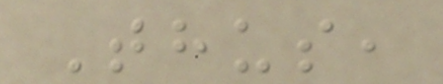Thus,
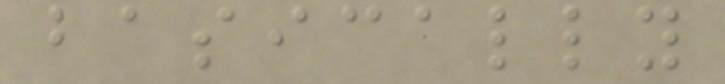basically
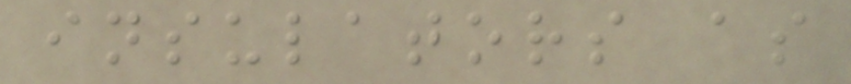insulators as
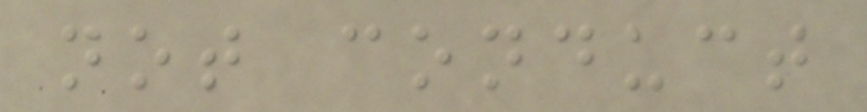not conduct
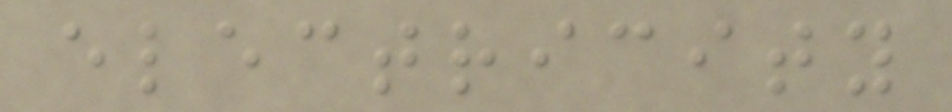electricity
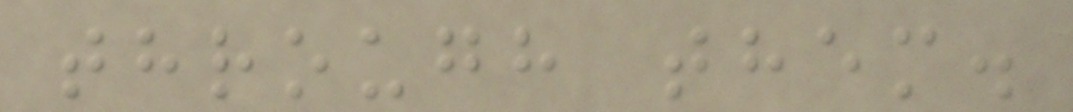through them.
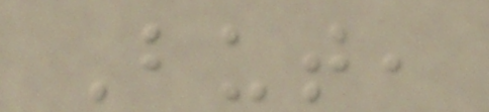But,
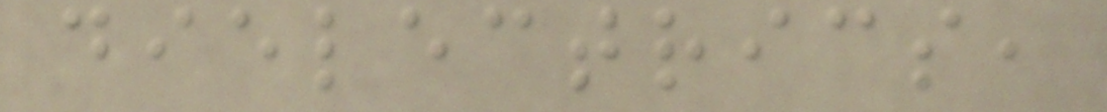dielectrics,
